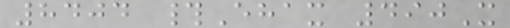8404 #Ehax 490X
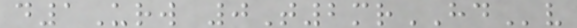d1Urw 0T2mrHDv
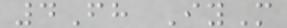4Fh IyM
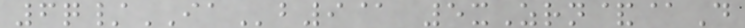6q/IAb9@ 5xZrn&@D
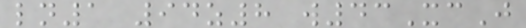ln1 94z8 w43XcJ
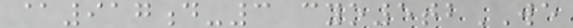@917d-3 cyo5tbWE
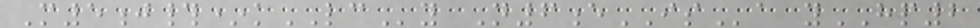M5j#*kLCy N6eISa yHP2
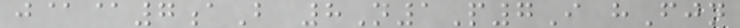j@@7aB 8N1P7I hFjn
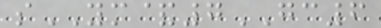sYM&7GC6
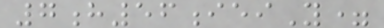7h56ieiY=
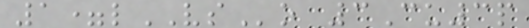1=lVSo 3Cu3p
